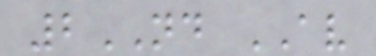2ND AV
